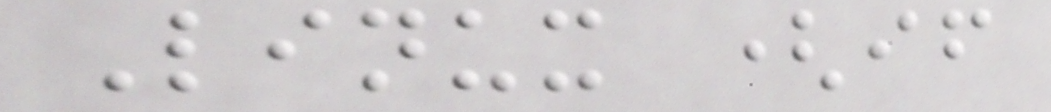Linux (if
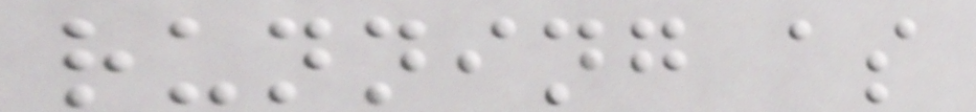running as
